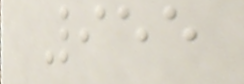955
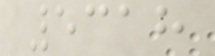5318
